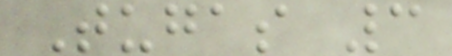Tugas 3
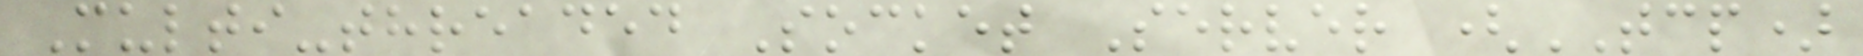Multi-threaded Socket Server (TCP)
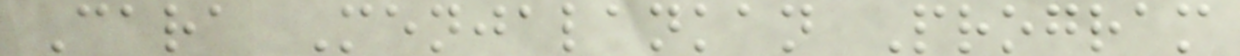Cara Menjalankan Program
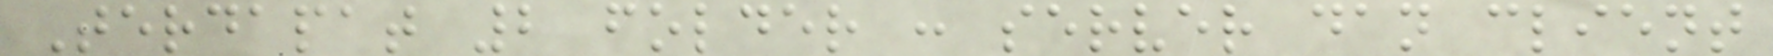Terdapat 2 folder : server dan client
